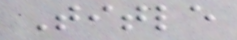Title
